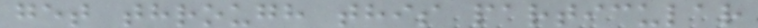get through this particular
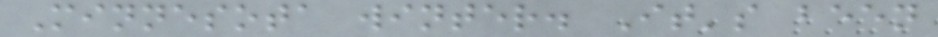Minnesota winter. It's been
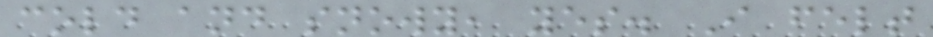cold and snowy, yes. I felt
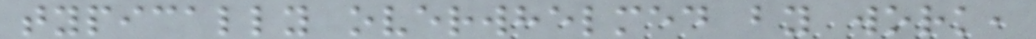typically overwhelmed by work,
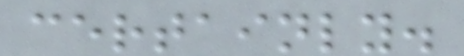certainly.
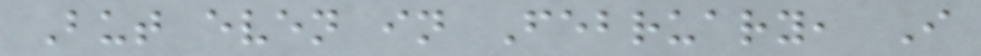But even in February, I
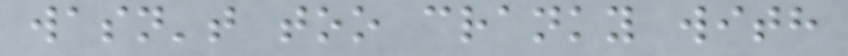wasn't too cranky with
